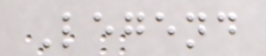Legend
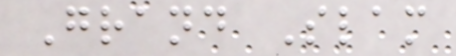Grand Slam
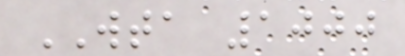WTA 1000
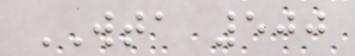WTA 500
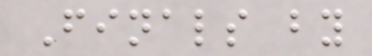Finals by
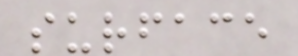surface
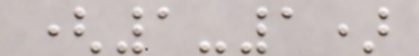(1-1)
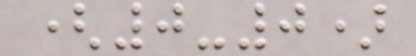(0-0)
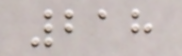218
